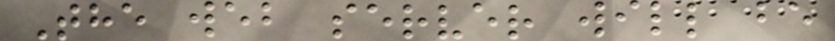The web server will be
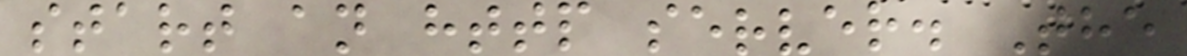start an http server. The
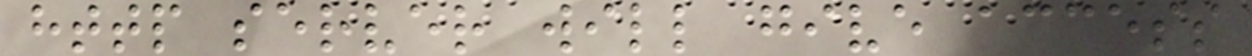http server will give access
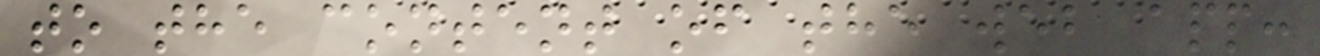to the content of the web app:
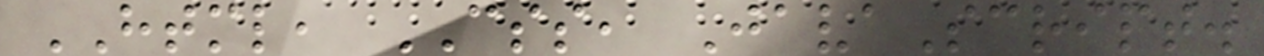HTML, CSS, JavaScript.
